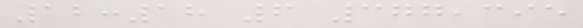12:18 6 377,395
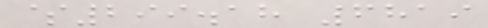$299.18 6819
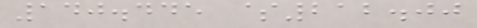140.445 $212.00
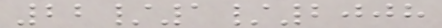22/1/2008
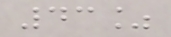43%
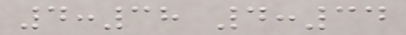4:38 4:34
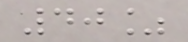40%
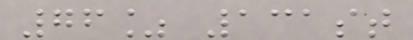76% 131st
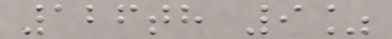126th 9%
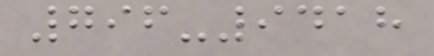796-9418
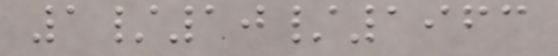1/10/1963
